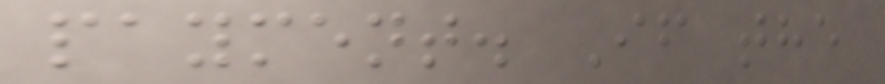payment. If the
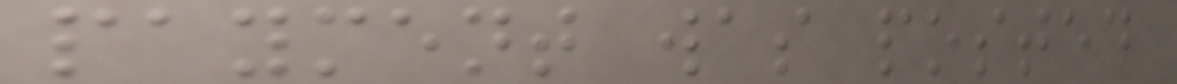payment was posted
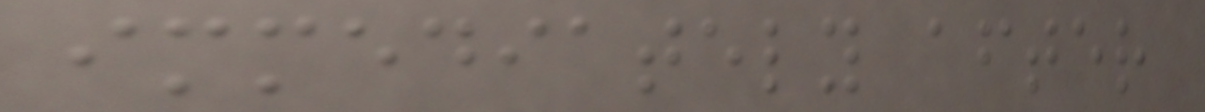immediately after
